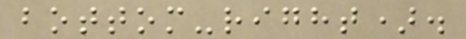bottom-right).
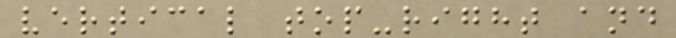vertical top-right and
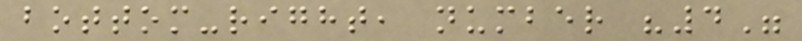bottom-right, number "4"
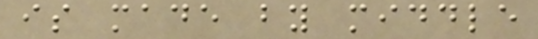is made by middle
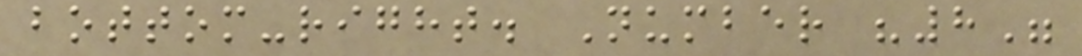bottom-right. Number "8"
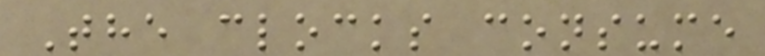The clocks consume
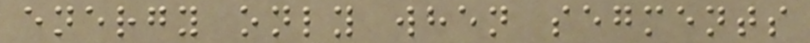energy only when segments
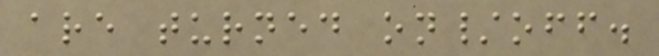are turned on/off.
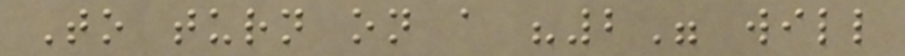To turn on a "2" will
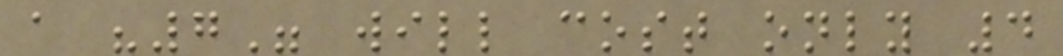a "7" will cost only 4
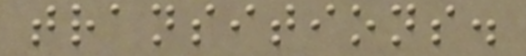transitions.
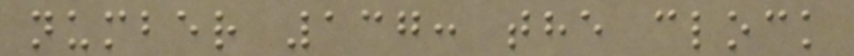number 137: the clock
